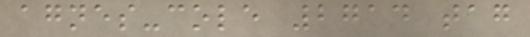agnes-cole 2714 tag
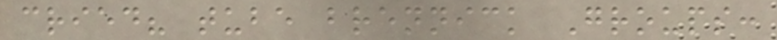cried? tube brennick Groups:
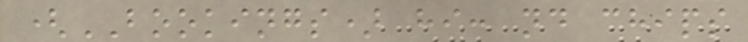(BOOKINGS) hi: nd chips
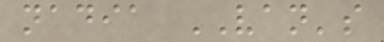nadia VAN's
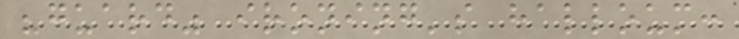"guard" ironing's halloum:
